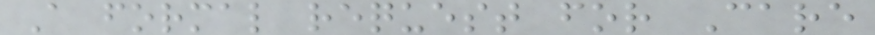A formal request for Care
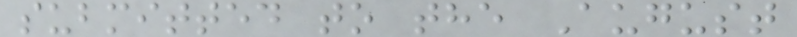submitted to the August
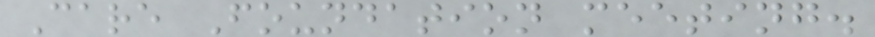Care Foundation meeting.
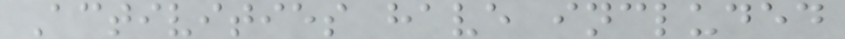Activities have included
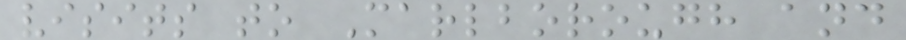visits to Marlborough and
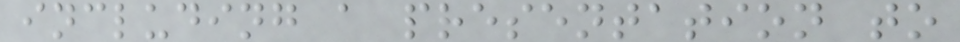including a presentation to
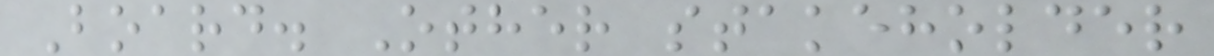Board. Other stakeholder
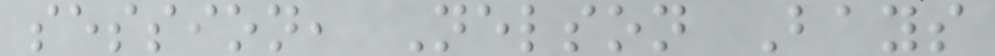session, Nelson Bays
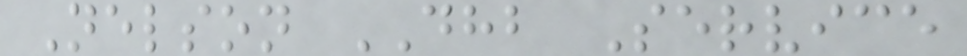Nelson DHB Service
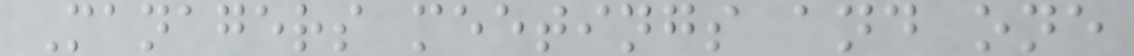Managers meetings and one
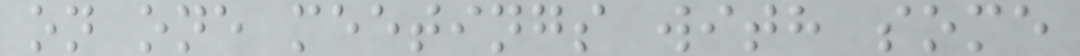on one meetings with some
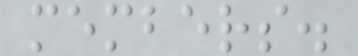members.
